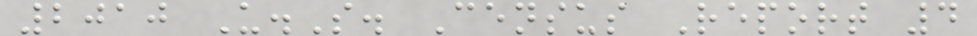2010 U.S. Census Report 4
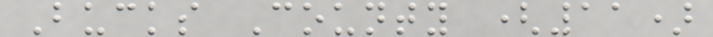Bucks County (11)
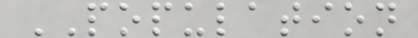POPULATION
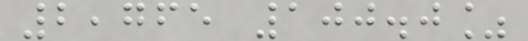2,765 100.0%
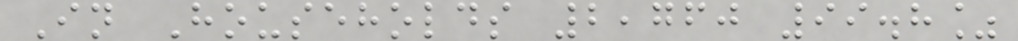In Households 2,760 99.8%
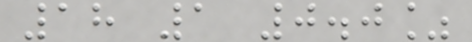18 1 0.0%
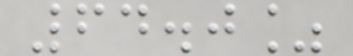64.0%
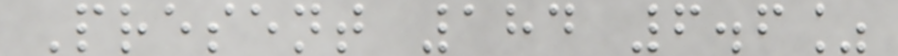Present 184 6.6%
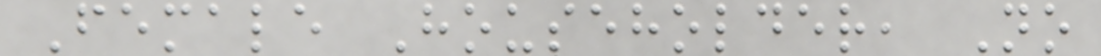Female Householder, No
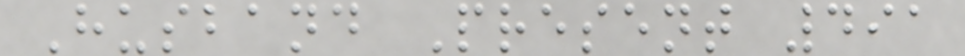Husband Present 491
